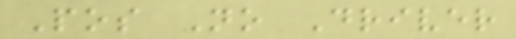Pos No Driver
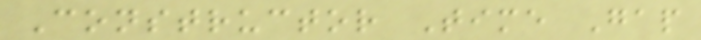Constructor Time Gap
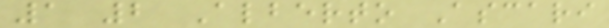1 2 Alberto Ascari
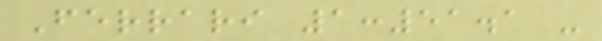Ferrari 1:51.1 -
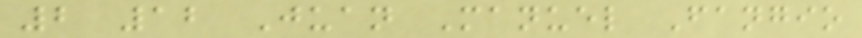2 12 Juan Manuel Fangio
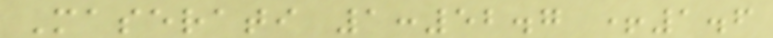Maserati 1:52.7 +1.6
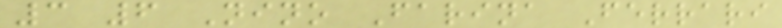3 6 Nino Farina Ferrari
